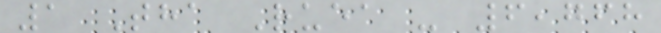1 Tha Ruea - 6,768
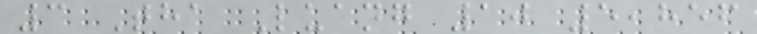3 Tha Luang 10 5,856
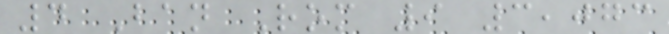4 Ban Rom 9 3,073
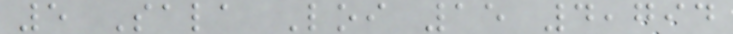5 Sala Loi 15 4,794
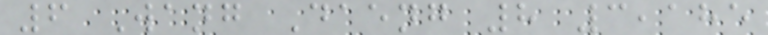6 Wang Daeng 8 3,185
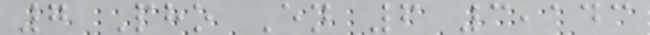7 Pho En 6 3,143
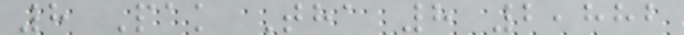8 Pak Tha 8 2,882
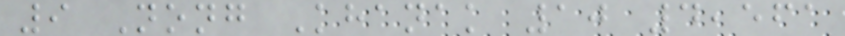9 Nong Khanak 10 4,561
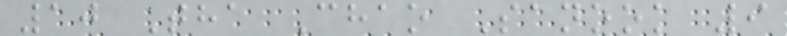10 Tha Chao Sanook 9
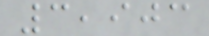3,903
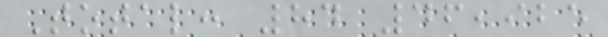Total: 84 46,925
